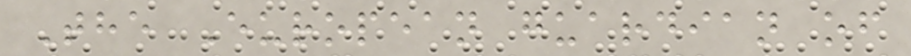The European guardian of
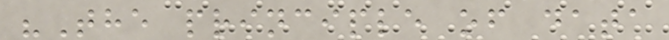"The principle of data
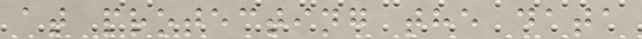at protecting the data
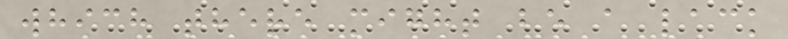which there might be a lack
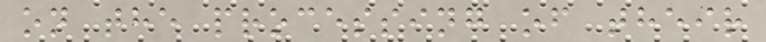on the processing of their
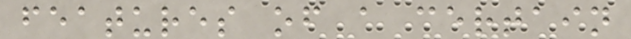features of a certain
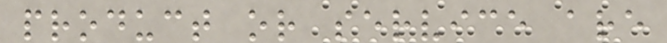product or service are
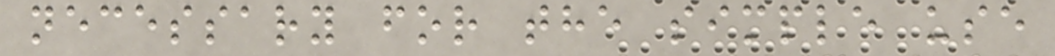necessary for the simple use
